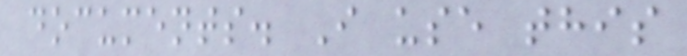documents. I use this
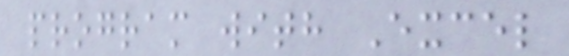program with Excel
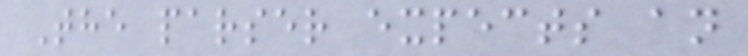The parser expects an
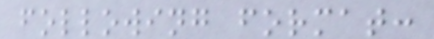following format:
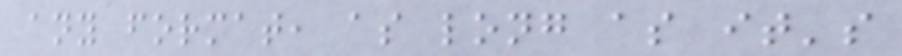any format, as long as it's
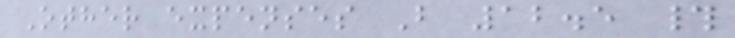Other expenses B 12.5 #
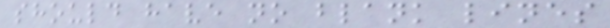should have no blank lines
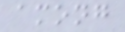among
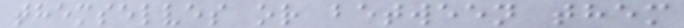themselves or between them
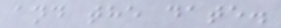and the date.
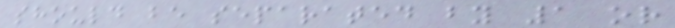should be separated by 1 or
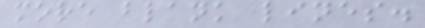more blank lines.
